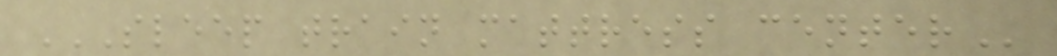SLEEP TRAIN MATTRESS CENTER
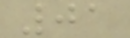01
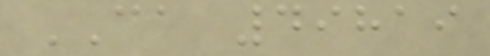CA 49819
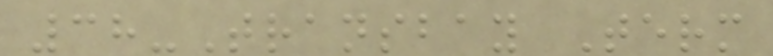38-Transbay Term
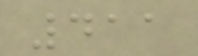411
